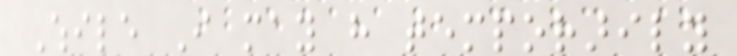While I may have temporarily
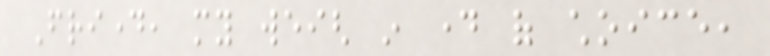Friday, my weigh in day of choice,
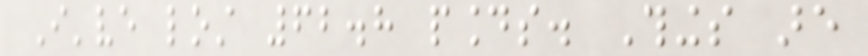I've lost 62.8 pounds. Things are
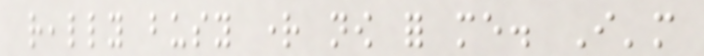really busy right now for me. I'm
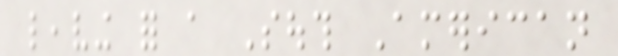leaving for a South American
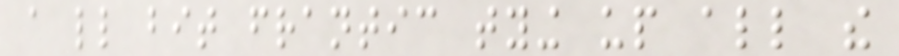a little bit frantic tying up all the
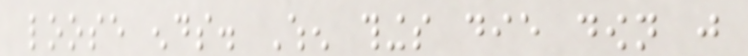loose ends. When things die down just
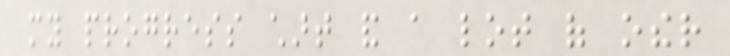my progress chart and a lot of other
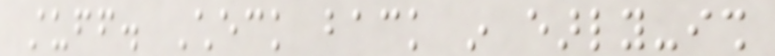stuff. Check back in early-ish
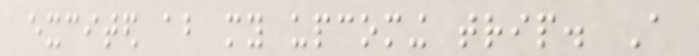excited about my upcoming trip. A
